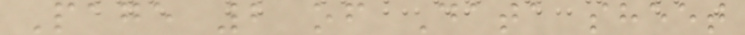Page 2 of Data sheet
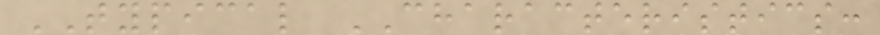TYPICAL CHARACTERISTICS:
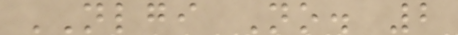NLGI No. 2
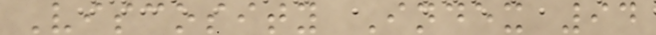Viscosity Index 94
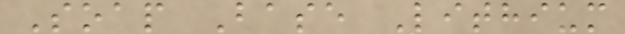Soap Base Lithium
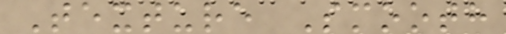Texture Smooth
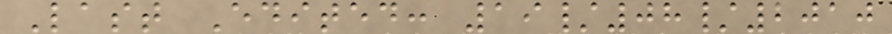Last Edited: 19/08/2010
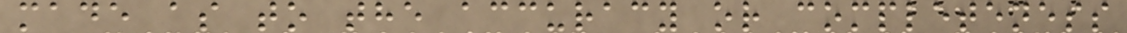made as to the accuracy or completeness
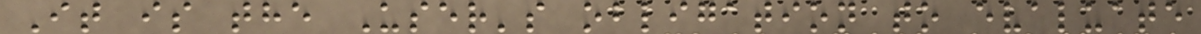It is the User's obligation to evaluate
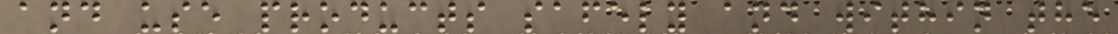and use products safely and within the
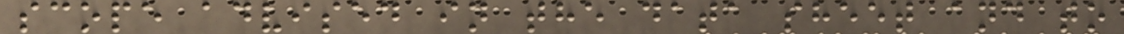scope advised in the data sheet and to
